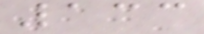133
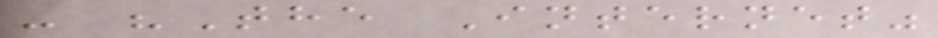- "The Internet"
